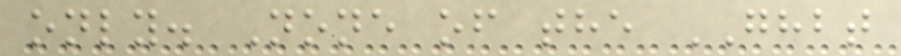only. None of the GHBT
